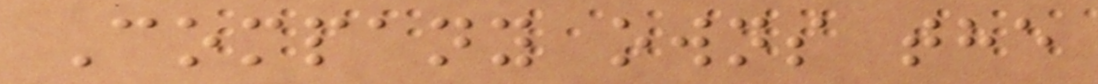Company owns the
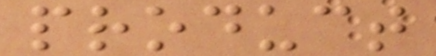product
